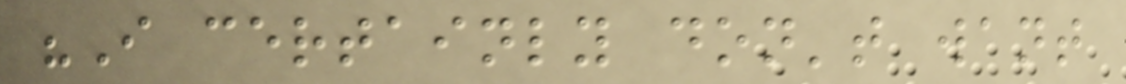"I certainly don't want
